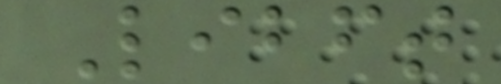Libft
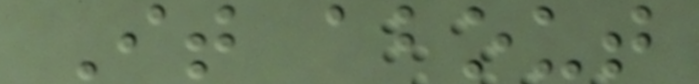It about
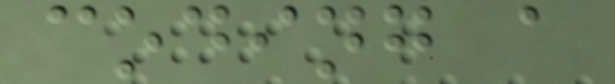coding a
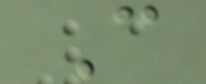C
